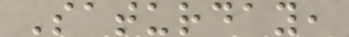Saturday,
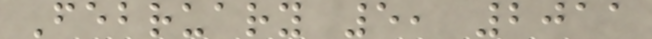February 5, 2011
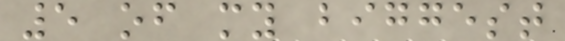5 of my biggest
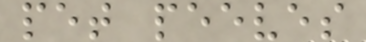pet peeves
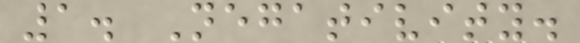1. Negativity.
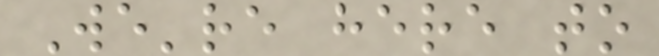We're here to
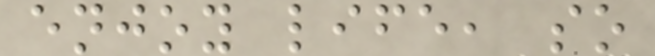enjoy life, so
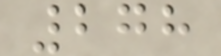278
